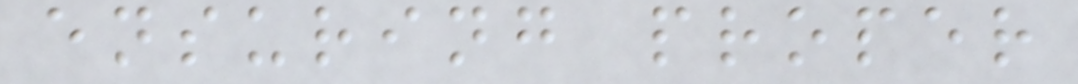ensuring proper
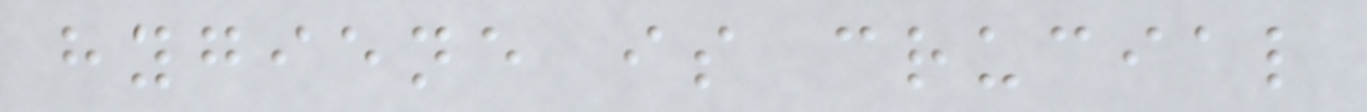hygiene is crucial
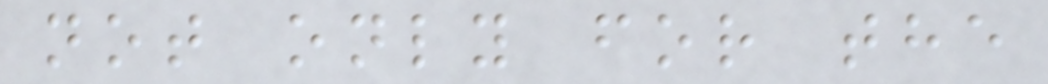not only for the
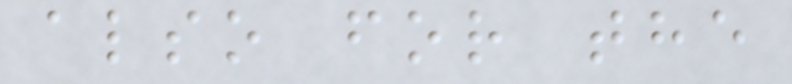also for the
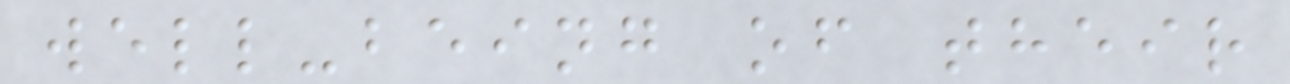well-being of their
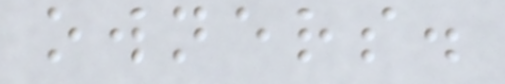owners.
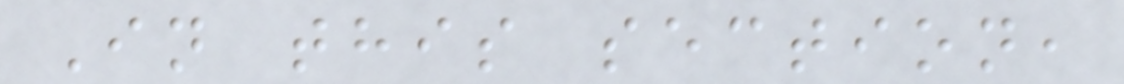In this section,
